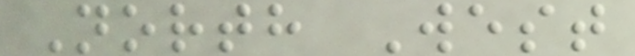North West
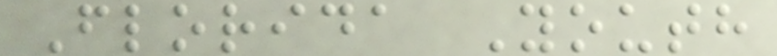Florida Youth
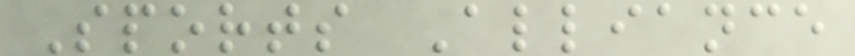Sports Alliance
